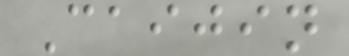Caijin
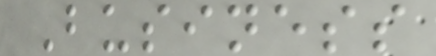Business
